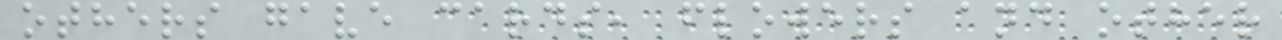others gave cards, flowers and other
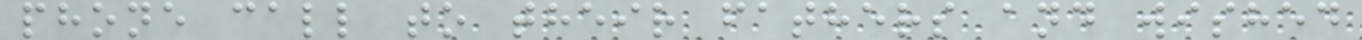phone call to their fathers and wished
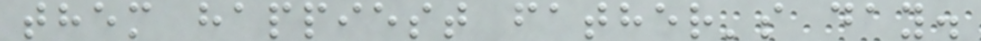them happiest father's day.
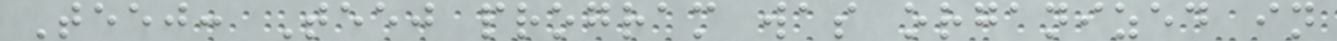Teej: Teej program was organized in
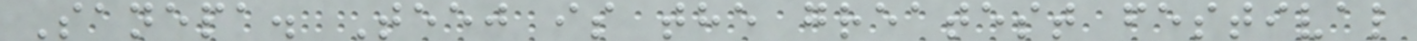Sanepa. Teej is the greatest festival
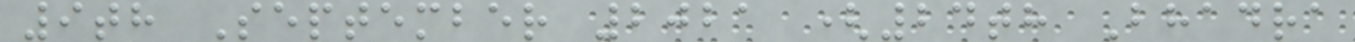9th September 2021 (24th Bhadra
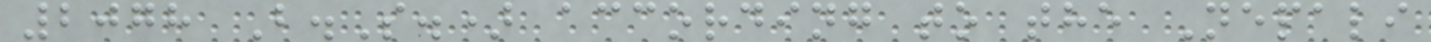2078 B.S.) according to the Nepali
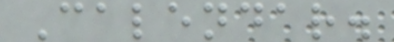Calendar.
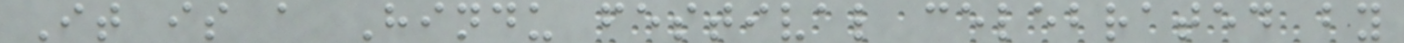It is a Hindu festival celebrated by
